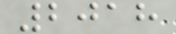2018
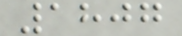1807
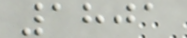1801
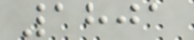1801
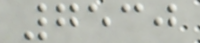7530
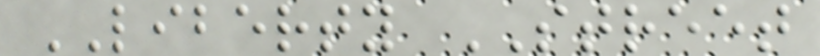LIBERTY STREET
